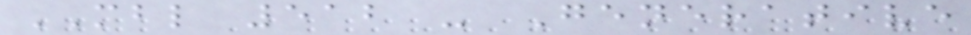MBL 512 - Generative
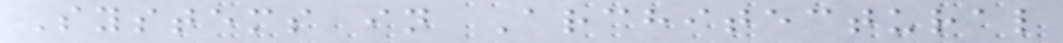Systems in Architectural
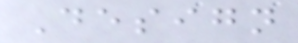Design
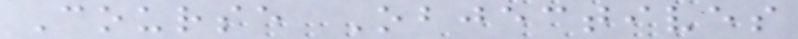Course Objectives
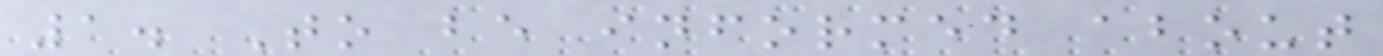1. To be informed about
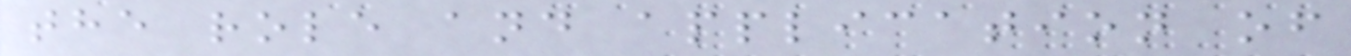the role and application of
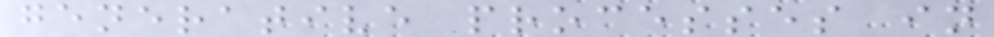generative processes in
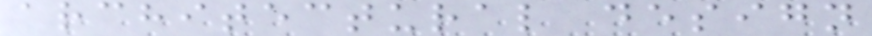architectural design
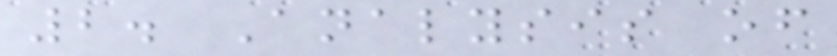2. Analysis of
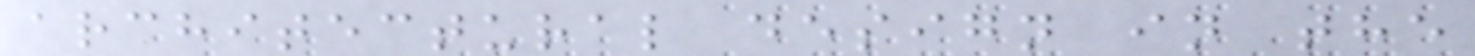architectural design in the
